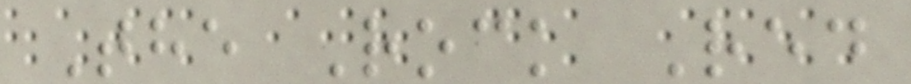The Rock Red
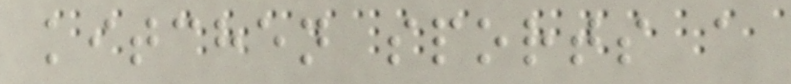kitchen sports a
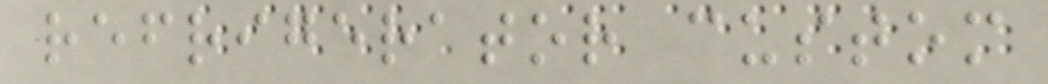refrigerator custom
